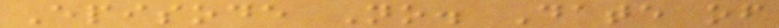Episode No. Date of
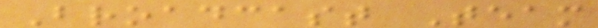Broadcast Team
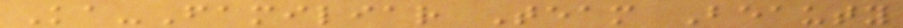Ka-Familiar Team Beauty
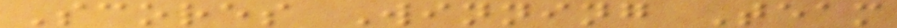Scores Winning Team
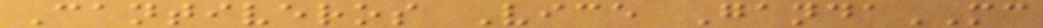Cantiveros Vice GandaMC
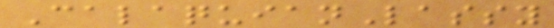CalaquianLassy
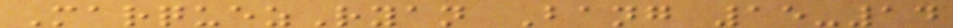MarquezRyan Bang 15-14
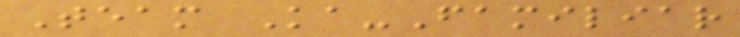Team Ka-Familiar
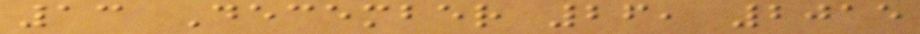13 December 26, 2015
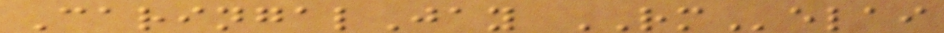CaringalJay RMelai
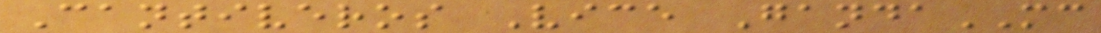Cantiveros Vice GandaMC
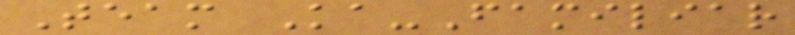Team Ka-Familiar
